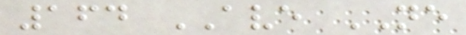164 AVE NE
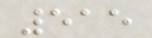515
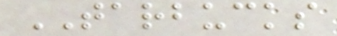TARBUCKS
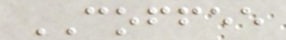COFFEE
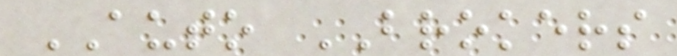AUTO BROKERS
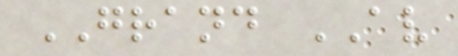GRAND AV
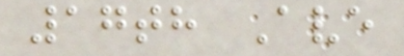17th Ave
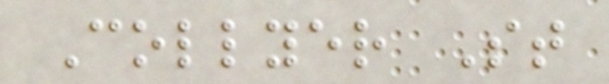Collyer St
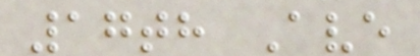17th Ave
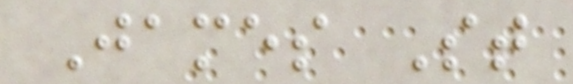James St
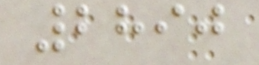2890
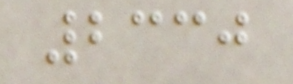2330
